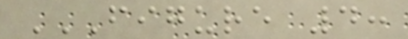FIGURE 4:
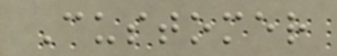Customer
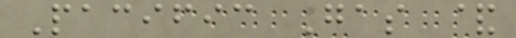Pacific Gas &
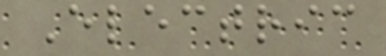Electric
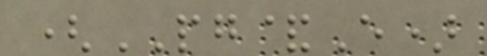(PG&E)
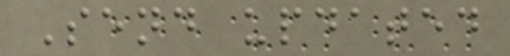Send updated
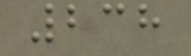238
